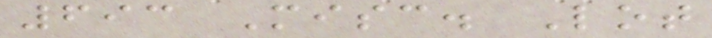693 Misc. Lot
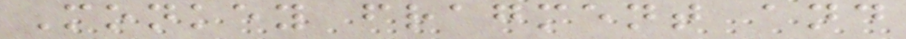Monkey fragment and
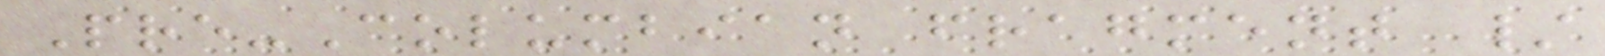Pre-Columbian fragment /
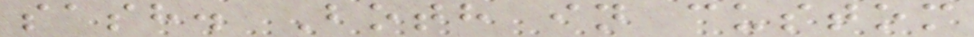sash. Both in custom
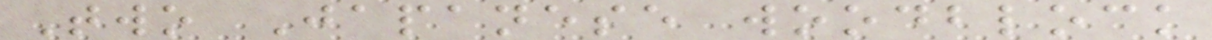Two Japanese woodblock
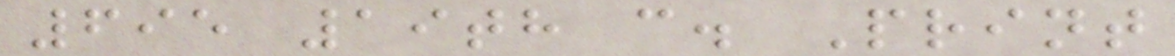695 19th c. Print
